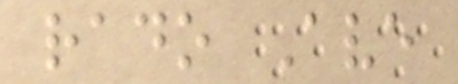rado Ave
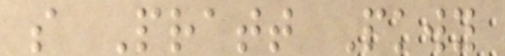s Pratt Pkwy
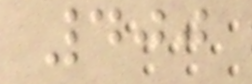400
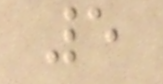5
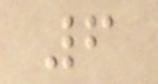6
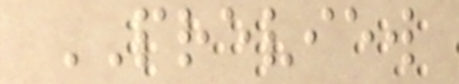PREVIEW
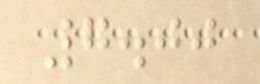7.00
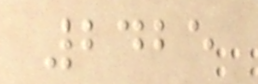2425
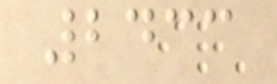2433
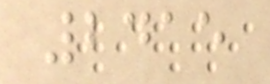2415
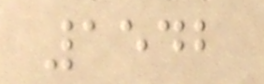1542
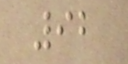92
